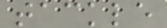tackle
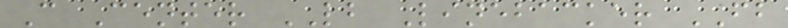C Center LB Linebacker FB
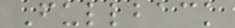Fullback
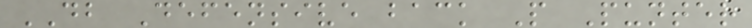DB Defensive back P Punter
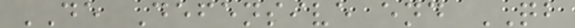DE Defensive end QB
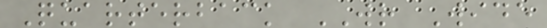Quarterback WR Wide
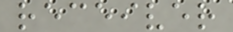receiver
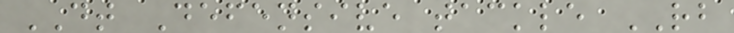DT Defensive tackle RB
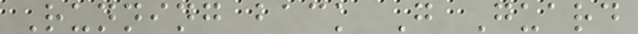Running back G Guard
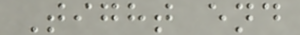Tight end
